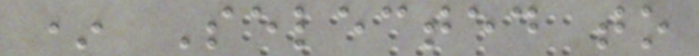* Selected to
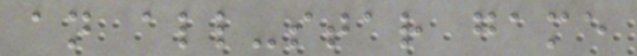an all-star game
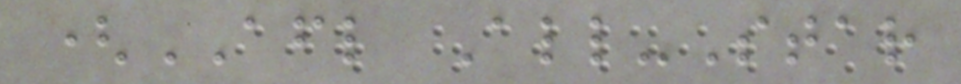(AFL All-Star
